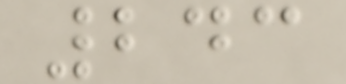243
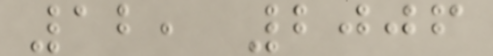12, 2006
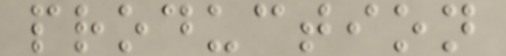production
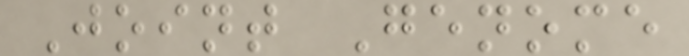Joint Genome
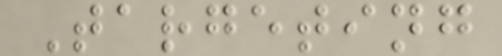Targeting
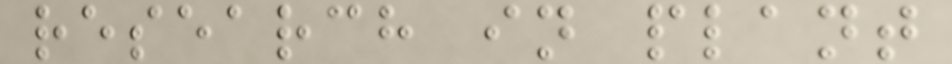research in plant
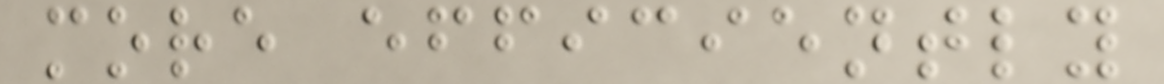more efficiently
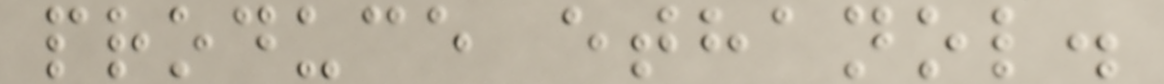produce ethanol.
